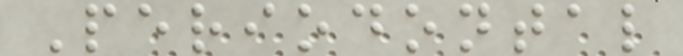Periodontal
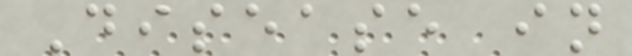Disease in
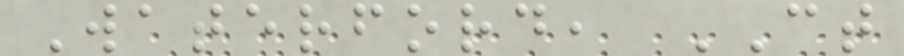Waterford, CT
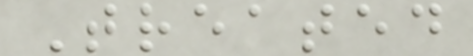Treated
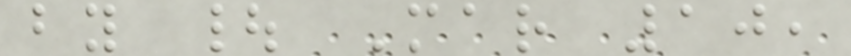by | Mar 10,
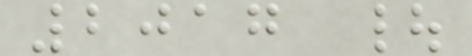2017 |
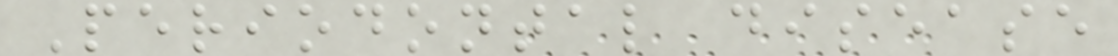Periodontal disease
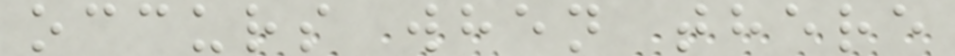occurs when there
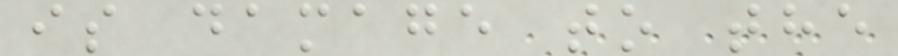is damage to the
